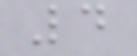4
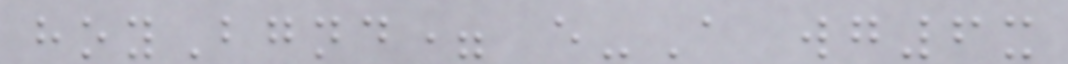hoyBgnd= e-A wg6x
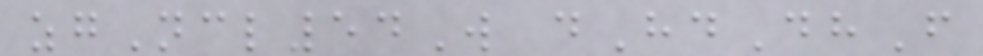zgNcl54W dHdDhF
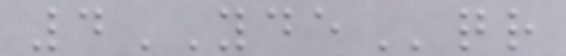4YDEqr
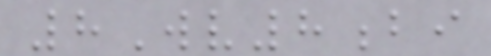8Wv8bi
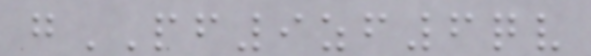gPF9zf6qv
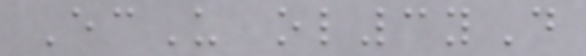EcU ol3yD
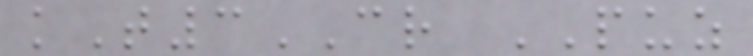kT3CR PUZ
